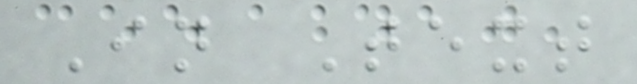In Text
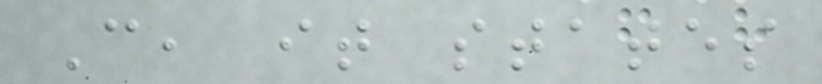C, it states
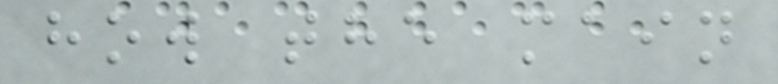how the main
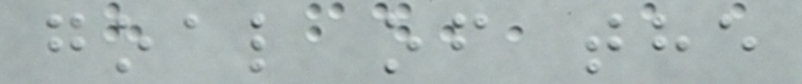goal of the
